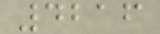4216
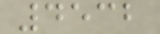4532
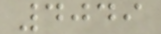4049
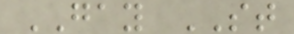GAY ST
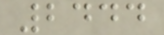2444
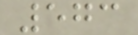573
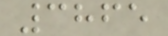3865
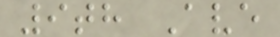9th Ave
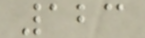123
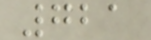721
